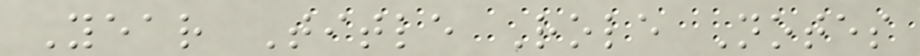Year Title Role Notes
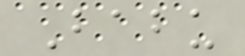Babu
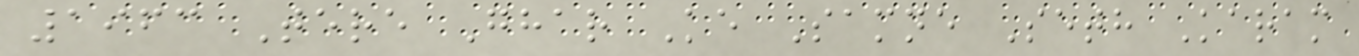1963 Tere Ghar Ke Samne Seth Karam
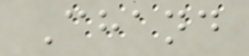Chand
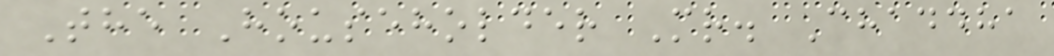The Householder Mr. Chaddha
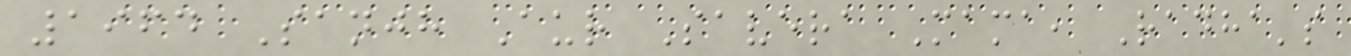1964 Sanjh Aur Savera Mama, Radha's
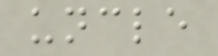uncle
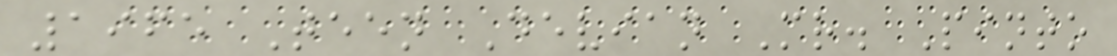1965 Teen Devian Mr. Pinto
